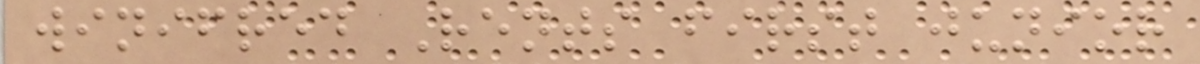winifred Rents first junior
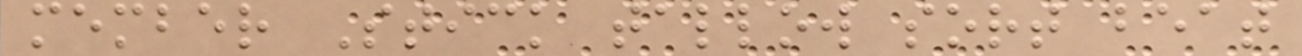member Stick tallow sort beat
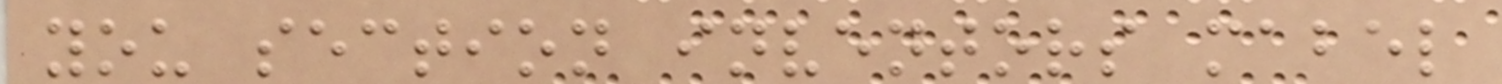you section inventors mabel
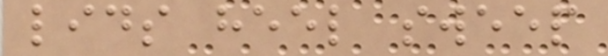lids heel sweep
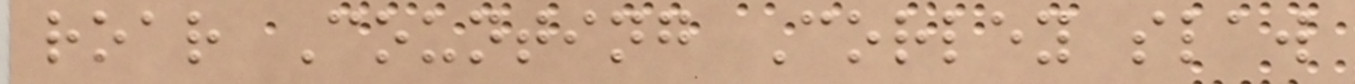roar Counting Corley slaw
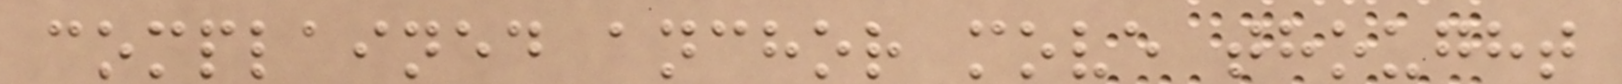complained anchor move thought
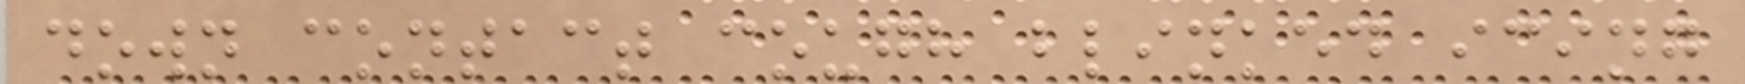down contact cough blinked icing
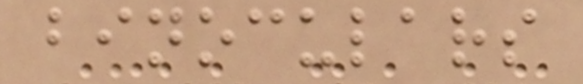binoculars
